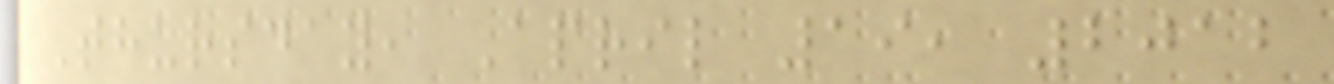Thursday, April 19, 2012
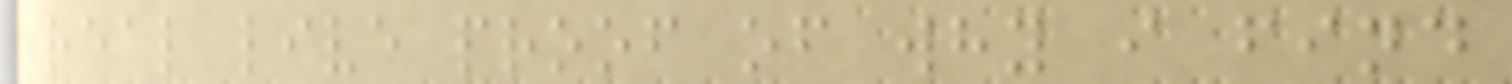real live proof of why i find
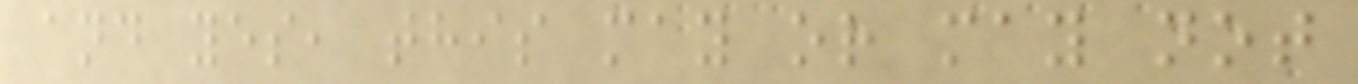and yes, this may or may not
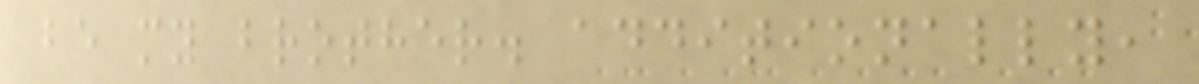be my brother. additionally,
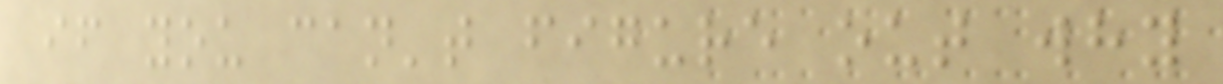if you can't figure out why
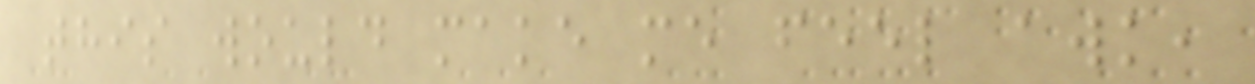this would make me feel awk,
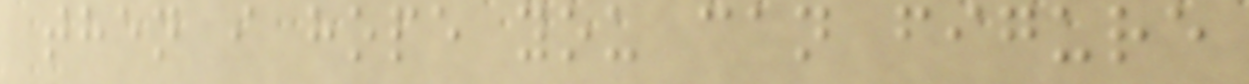then i hope you can figure
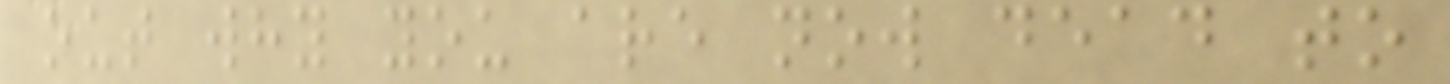out why you are now dead to
